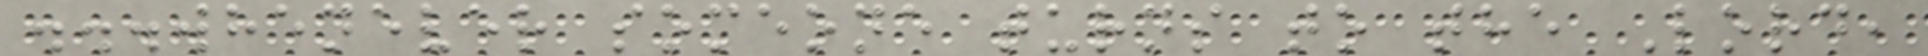...whenever someone turns to the Lord,
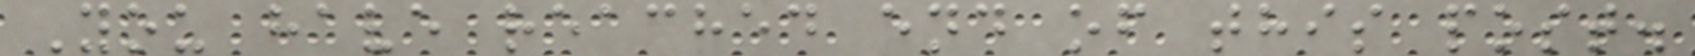You have reached end of this post.
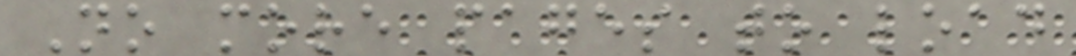No more pages to load
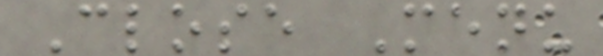Close Menu
